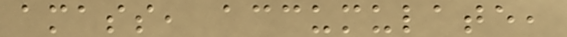amass, accumulate,
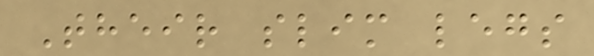Their slim legs
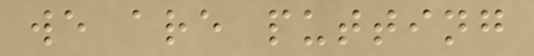we are putting
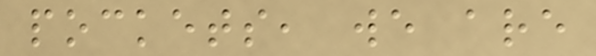pockets, we are
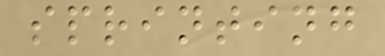sprinting
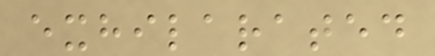exhilarated
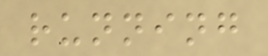running
